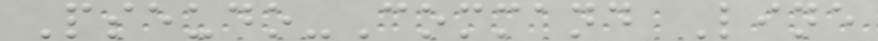Pseudo-Command Line
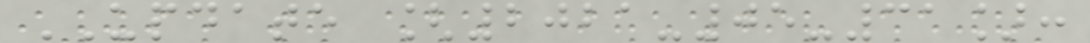UPDATE [2021-05-31]:
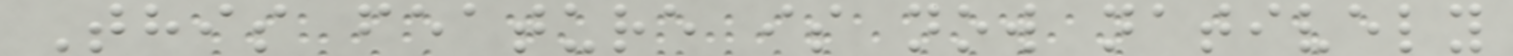This feature is now natively
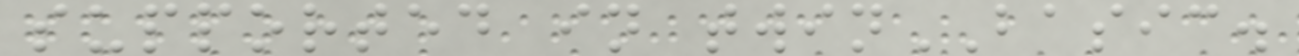supported in twinBASIC.
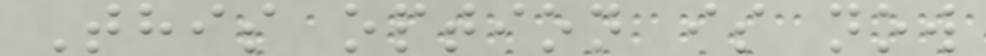This option is now
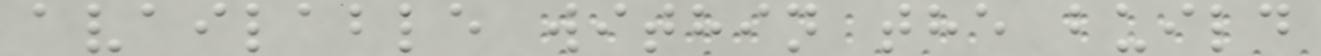available within the build
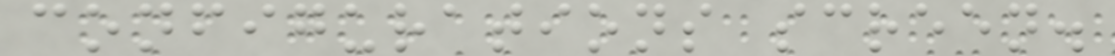configurations screen.
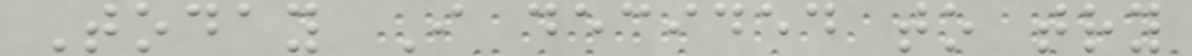Today I decided to try
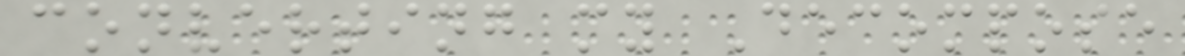converting my Decompose
